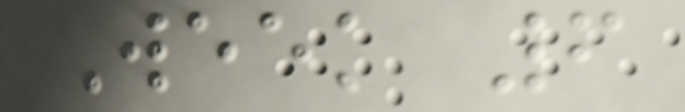Week 6
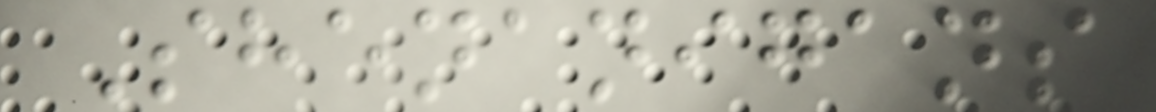Shenanigans
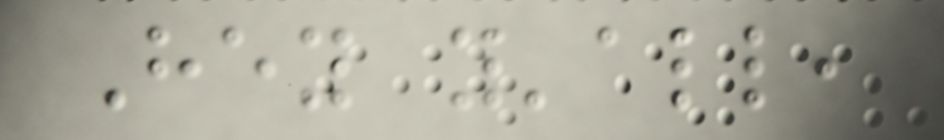Hey y'all,
